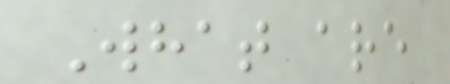What are
